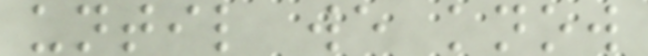until we know
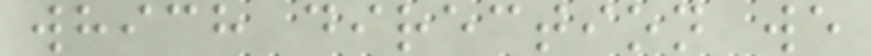which direction we
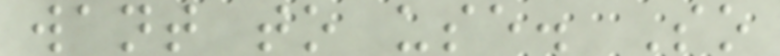want to use. So
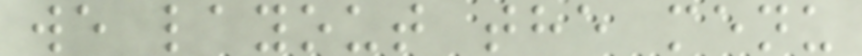we layout the menu
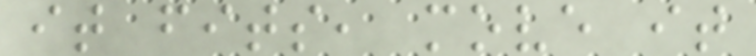it fits, move it
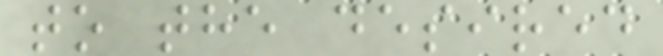to the desired
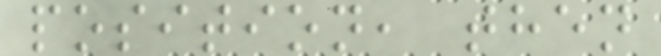position, then
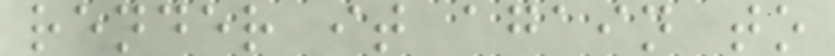render it again to
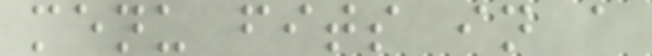menu fits in a
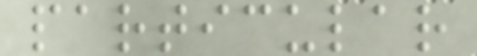particular
